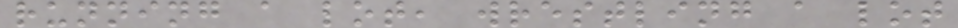running a lot, wrestling a lot
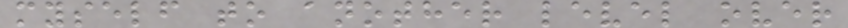myself to another level over
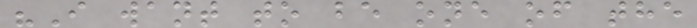"I want to be one of the
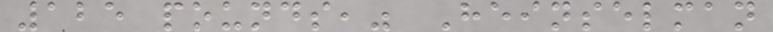125 pounds," Heinselman
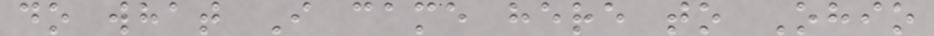do what I came here to Ohio
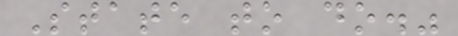State to do."
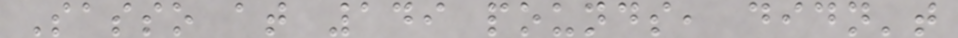Sasso at 149 pounds, didn't
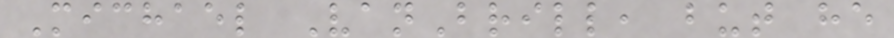Michael VanBrill, but he
